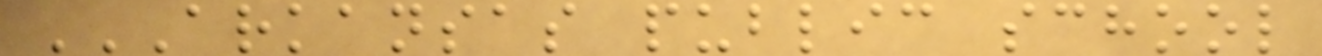ARKANSAS PUBLIC SCHOOL
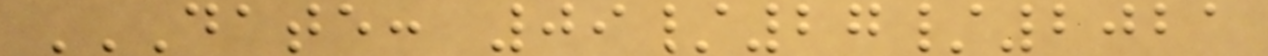DATE: 09/27/2021
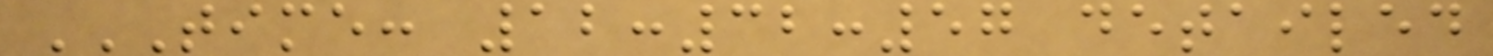TIME: 12:32:57 DETAILED
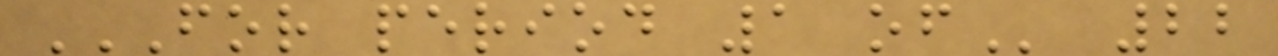FOR PERIOD 1 OF 22
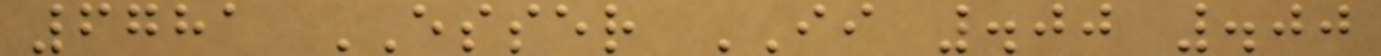6781 ESSER II .00 .00
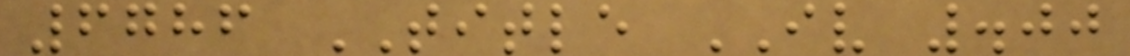6786 TITLE IV .00
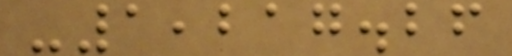-1,217.26
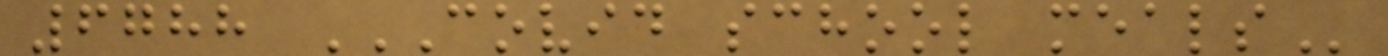6788 COVID SCHOOL MEALS
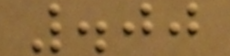.00
